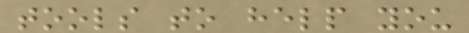tools to help you
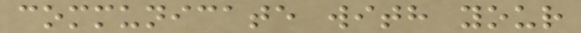communicate with your
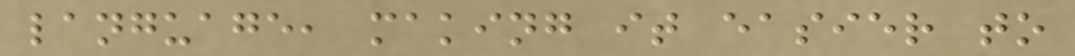language, making it easier to
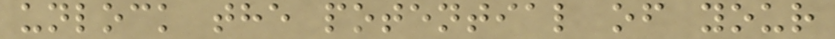unlock the potential of your
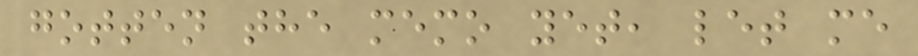gotten the memo yet, let me
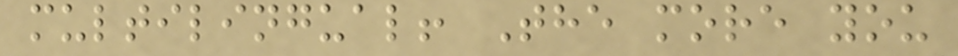multilingual! The more you
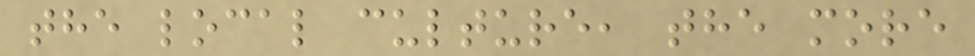the local culture, the more
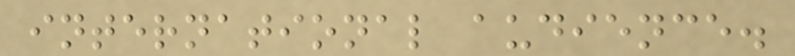international audience.
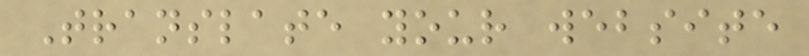Translate your website
